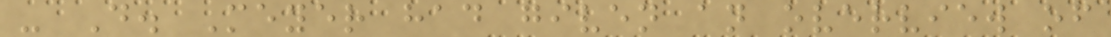- D. Meyer had given an overview of
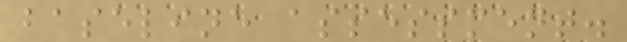baseline assessment.
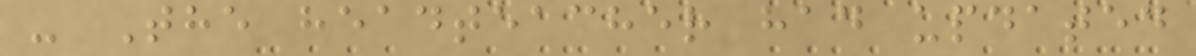- The headteacher had updated
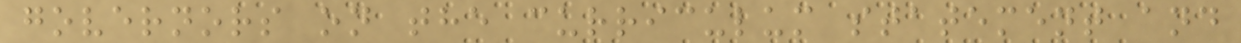governors on the curriculum statement and
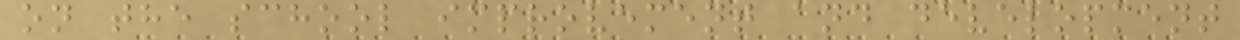on the school improvement and development
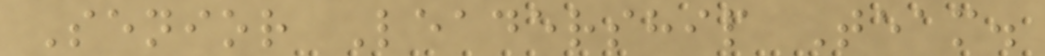Senior Leadership Team.
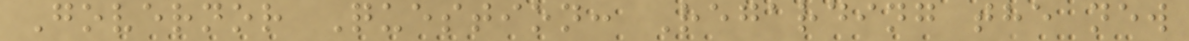Governor Question: Regarding the new
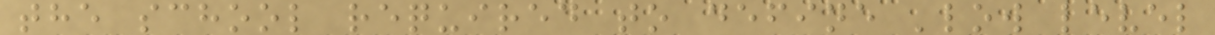the school required to define 'low level
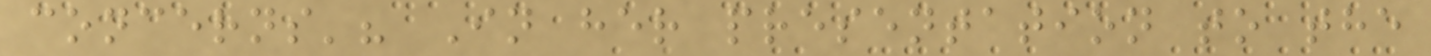concerns'? In her presentation to the
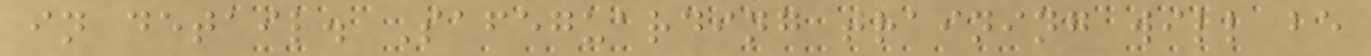in detail. Safeguarding training will be
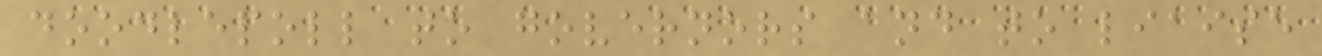doodlepoll to governors and to liaise
